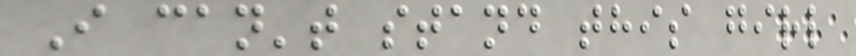I can't stand this girl
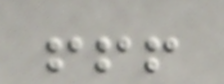!!!
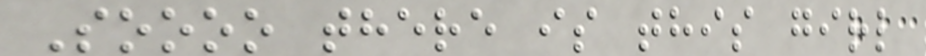Soooo there is this girl
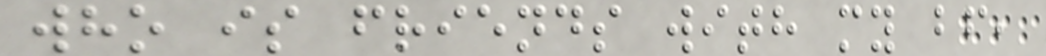who is friends with my bf,
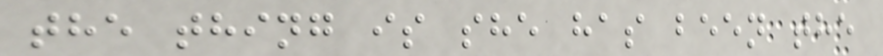the thing is she has been the
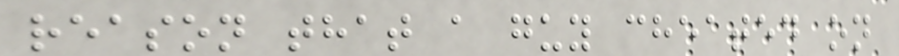reason that a guy cheated on
